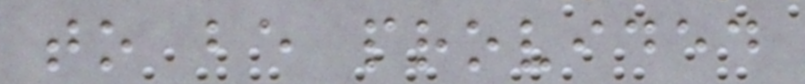to be provided
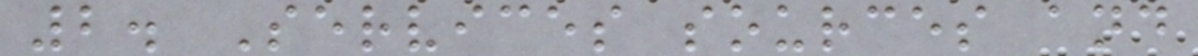2. Services sources and
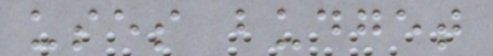uses budget
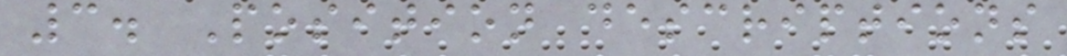3. Position descriptions
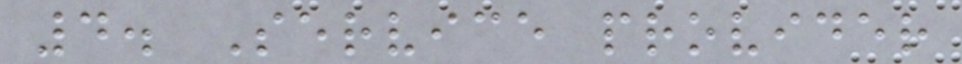4. Service provider
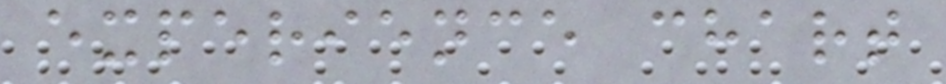experience chart
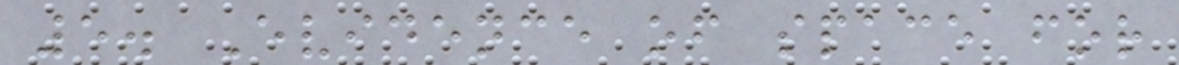5. Evidence of space for
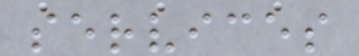services
